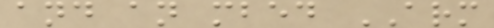and an mbed ARM
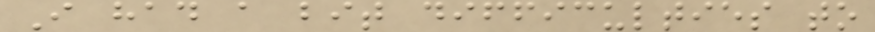I had a bit difficulties to
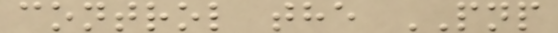control the PNP
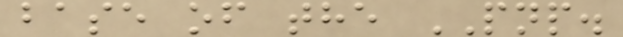base of the PNP.
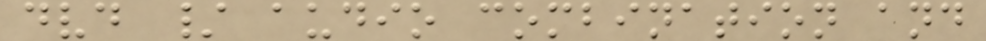dvd / audio combination and
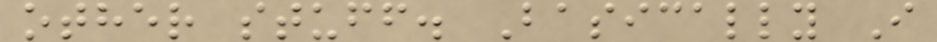other stuff. Basically I
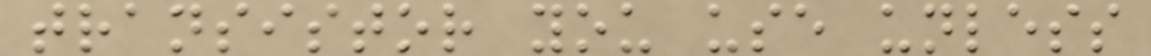transistor you use unless
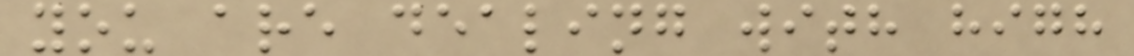you are dealing with high
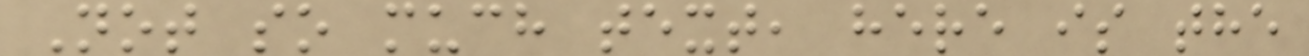Not so much text, here is the
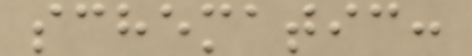schematic:
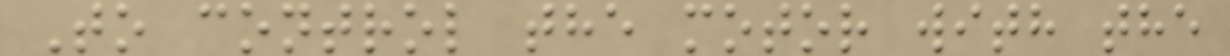To control the motor with the
